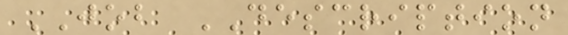JOB DESCRIPTION
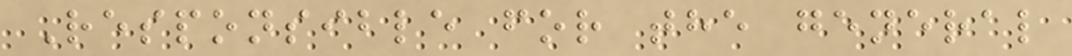Responsible for the general
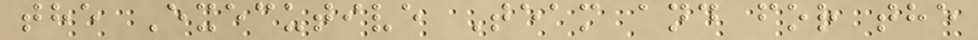the Executive Team and for the
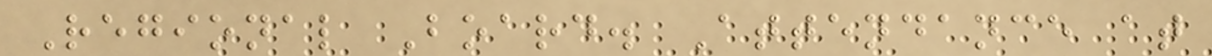Regional Board. Attendance at
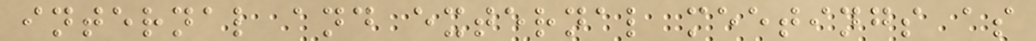internal and external meetings as
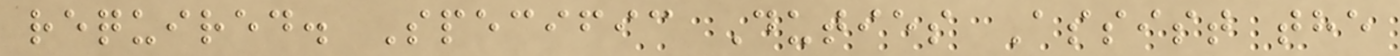required. Specific Duties Assist the
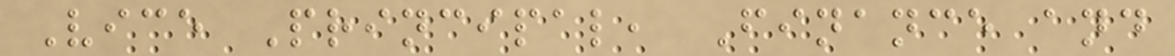Vice Principal, Finance and
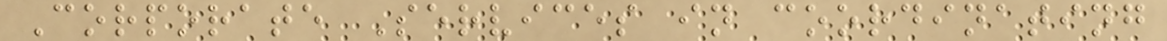Corporate Services in coordinating
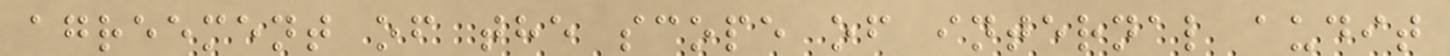agreement of the scope of internal audit
